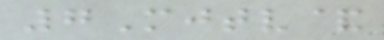7Mjtv&
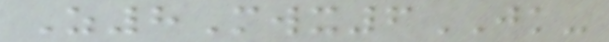Z8Mwx6JK-
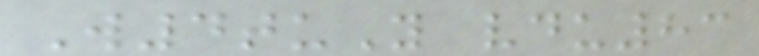W4tuY vdu83
